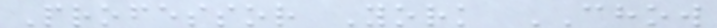Professor York CHOW
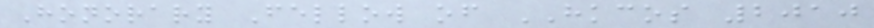Honorary Fellow of HKCOS 2010
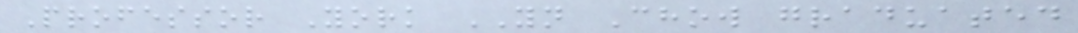Professor York YN Chow graduated
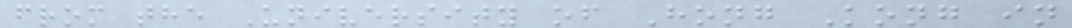from the University of Hong Kong in
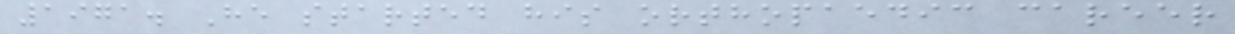1971. He started his orthopaedic career
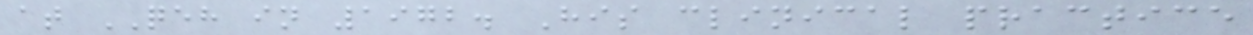at QEH in 1972. His clinical practice
